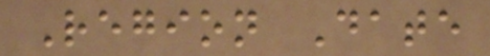Region Date
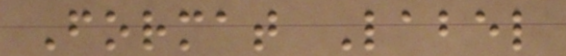Format Label
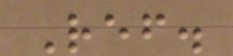Ref.
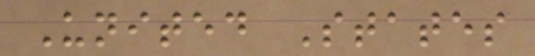United States
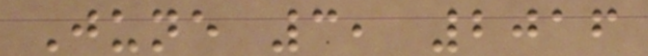June 3, 2016
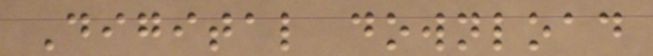Digital download
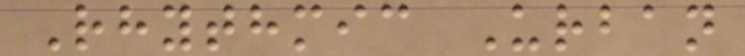Rhythmic Urban
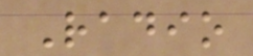Radio
